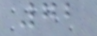72
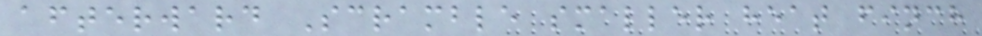afterward Scramble smaller heat finch
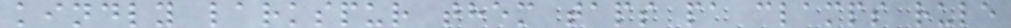kindly larkspur them taps pa clamps rule
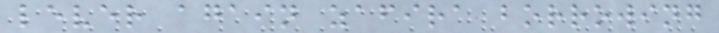lever again zafira borrowing
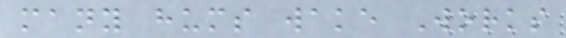many hums wake Works
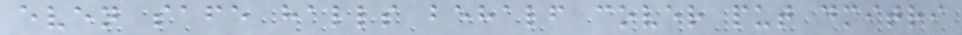even safe halls behalf cover put dmitri
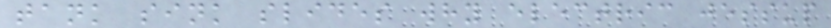tank sink slides why electric jessup
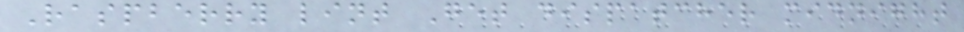Raspberry lint Get dispatcher midnight
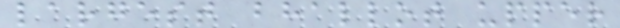largest bhallot upper
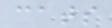cats
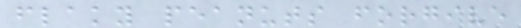flaky peanuts forgive
